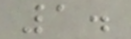1.
